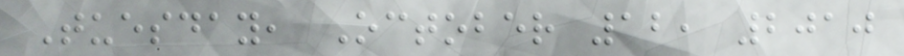Tuesday, October 12, 2010
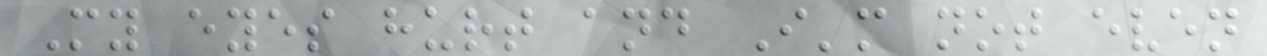My eyes hurt and I'm not even
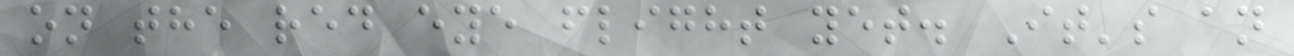on the red eye flight yet. It's an
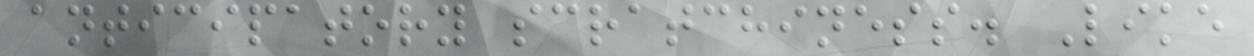anticipatory scratchiness. Like
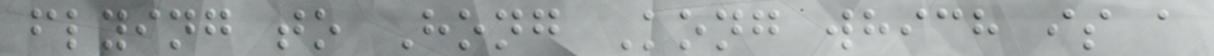flying to Hong Kong which is a
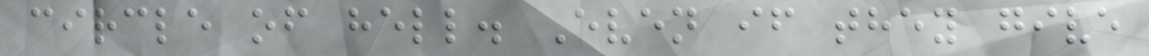circle of hell. Even if they give
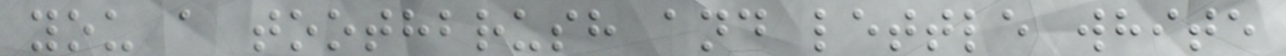you a toothbrush and lettle white
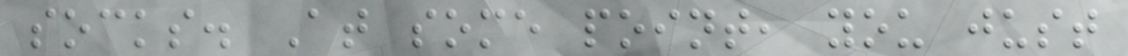socks. At some point, you just
